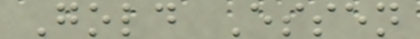Gold Essen
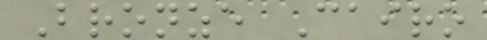Bronze Cairo
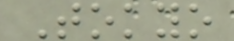Tokyo
